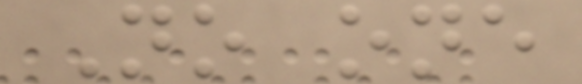No one
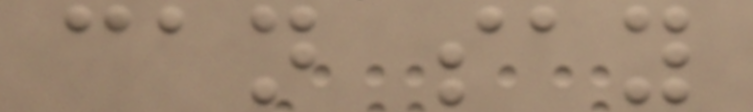can say
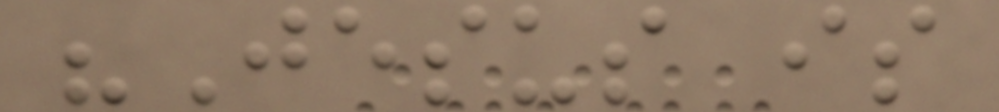"Jesus is
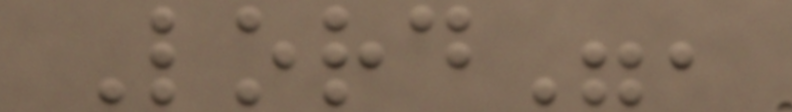Lord",
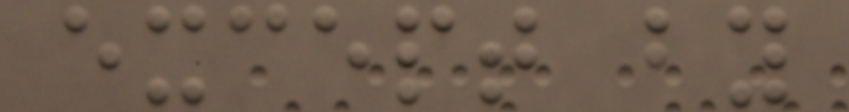except by
